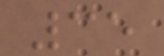35
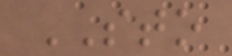STO
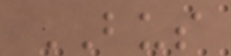BUS
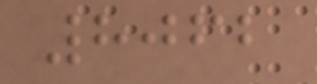8062
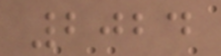2024
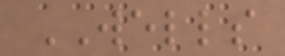WELLS
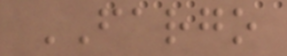FARGO
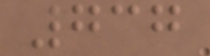737
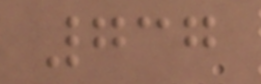737
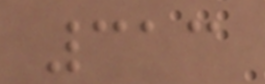313
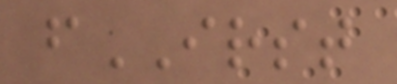fIRST
